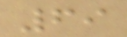69
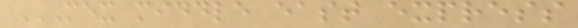MEX MIDDLE EAST EXPRESS
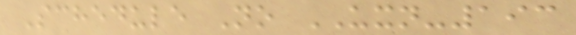Schedule No UXN-193
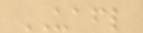UAFL
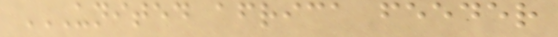UNITED AFRICA FEEDER
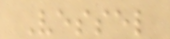Vessel
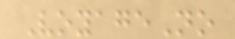VoyageNo
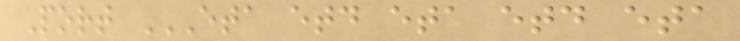Port ETA ETD ETA ETD ETA
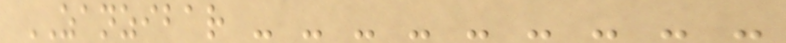ZANZIBAR - - - - - - - - -
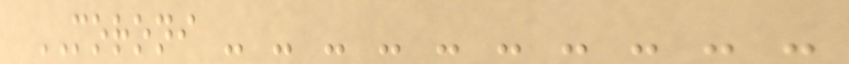MORONI - - - - - - - - - -
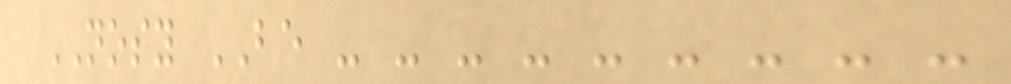NOSY BE - - - - - - - - -
